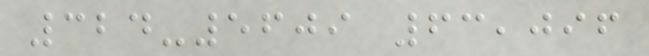324-5609 63,096
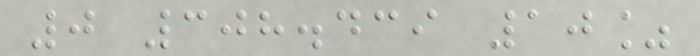0 308.439 10%
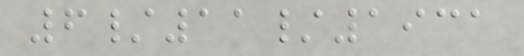6/11/1931
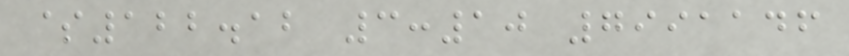$122.12 3:10 7991146
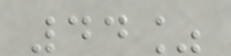44%
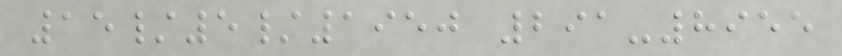15/5/1950 291-8955
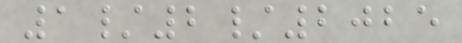1/2/2025
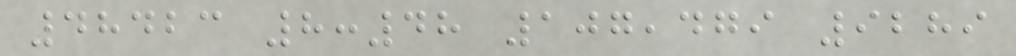48423 8:48 107,479 9289
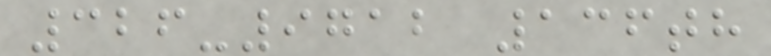326-9712 136th
